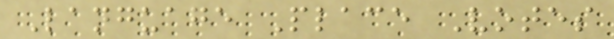Language Place Votes
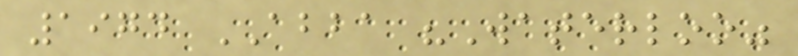1974 ABBA "Waterloo"
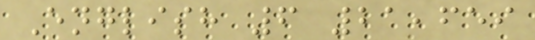English 6 21,659
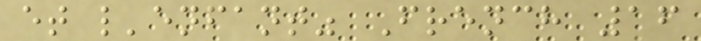et l'enfant" French 16
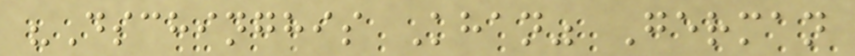"Dschinghis Khan" German
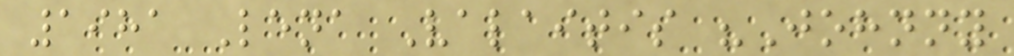1981 Lena Valaitis "Johnny
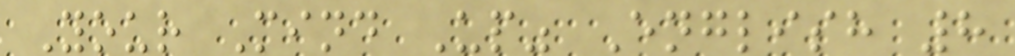Your Mind Up" English 8
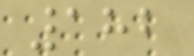182
